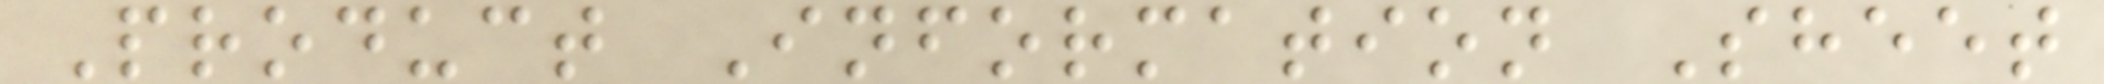Product Information Sheet
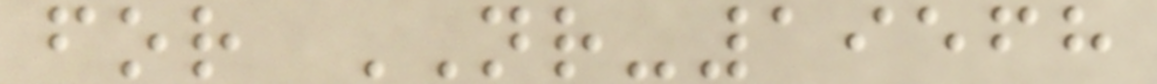for NR-19568
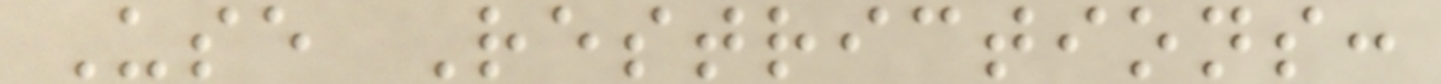Use Restrictions:
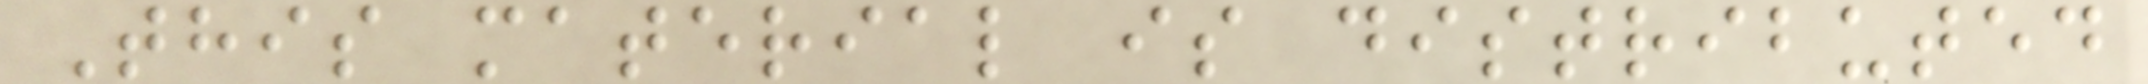This material is distributed
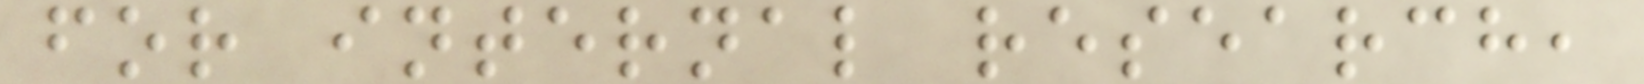for internal research,
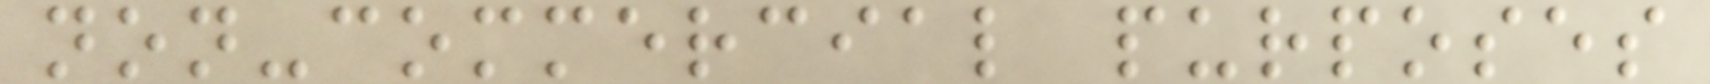non-commercial purposes
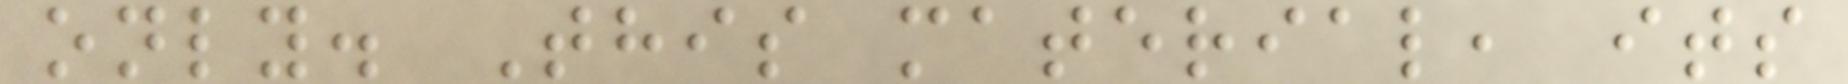only. This material, its
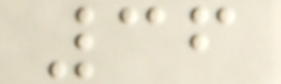36
